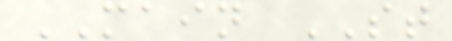MAIN ST
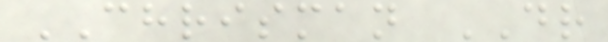CHRISMAN DR
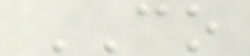CO
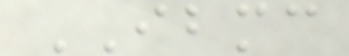IBMC
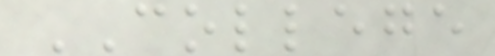COLLEGE
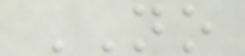NO
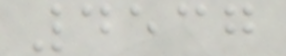4537
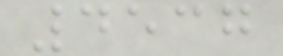4537
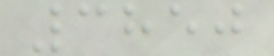3850
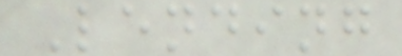Lending
